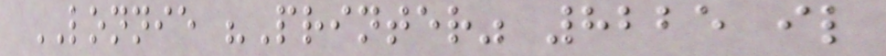LONNIE "Printer" 8225 il
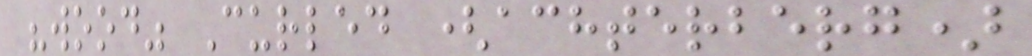"wood" Curled (achterberg)
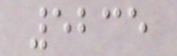5235
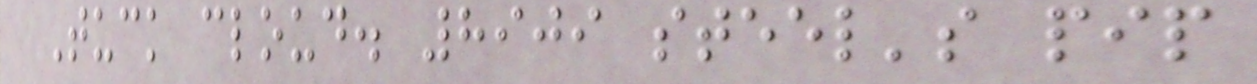Tuck cloud. 8909 steel's pip
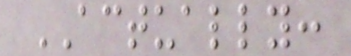ACTUALLY:
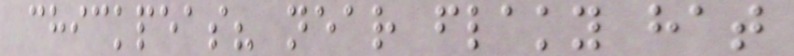chickpeas? near flaky hat
